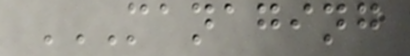MANAGING
